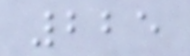225
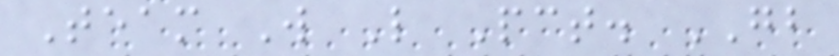Team W L Pct. GB
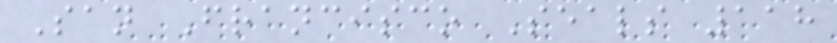San Francisco Seals 118
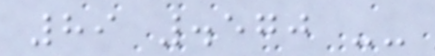89 .570 --
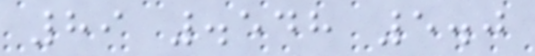89 .548 5.0
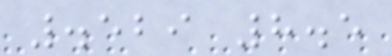.529 8.5
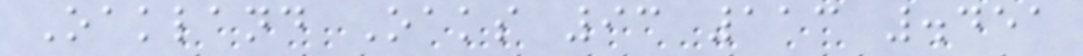Oakland Oaks 93 113 .451
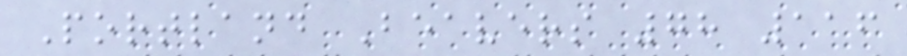Portland Beavers 78 116
